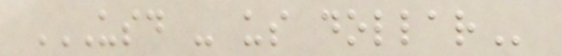USD - US DOLLAR
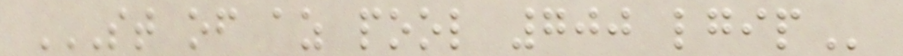ST OF AZ POOL 700 LGIP
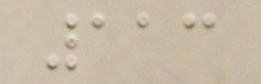113
